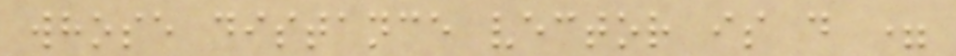whose distance vector is d =
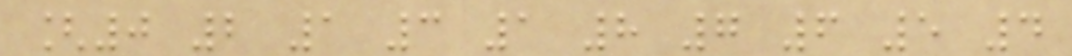[0 2 1 3 1 8 7 6 5 4
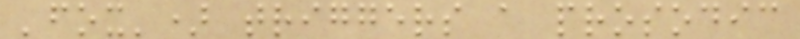'fox') triggers a prosodic
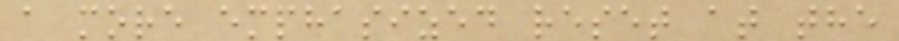a more emphasized reset at the
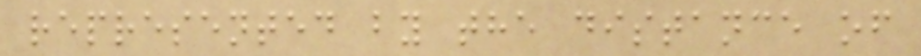represented by the distance of
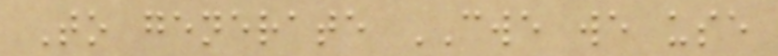To generate CWE we use
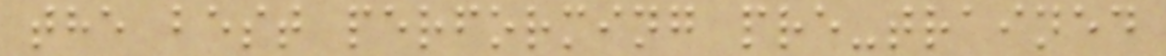the best performing pre-trained
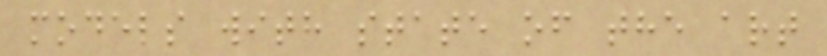models with state of the art
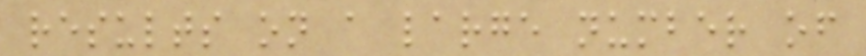results on a large number of
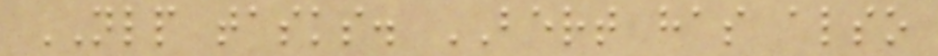NLP tasks. BERT has also
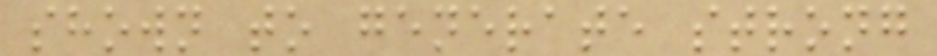shown to generate strong
